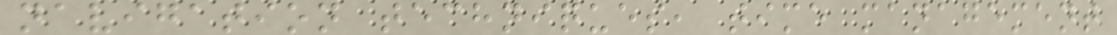navigation techniques, time management
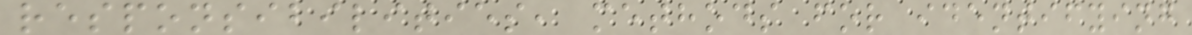responsibilities, methods for identifying
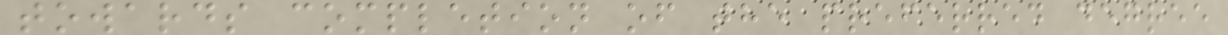towards completion of the preferred degree
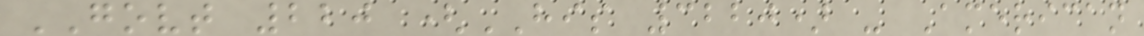GOVT 220 (HIS 3220) - American
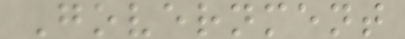Government
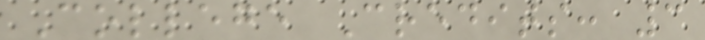College Credits: 3
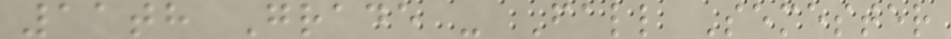11th Grade - Fall Semester
